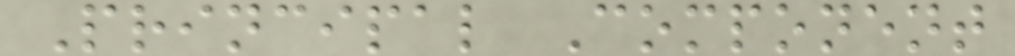Principal Component
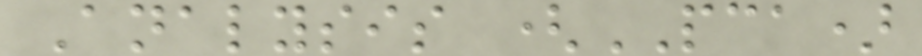Analysis (PCA)
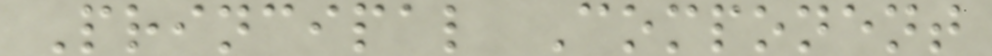Principal Component
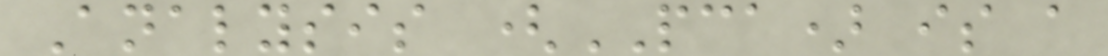Analysis (PCA) is a
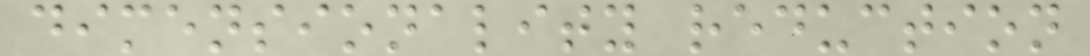dimensionality reduction
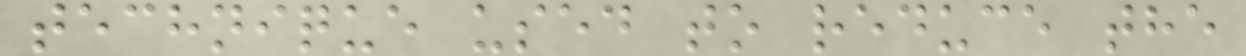technique used to reduce the
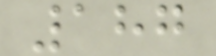187
